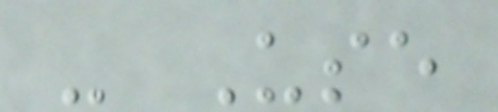- Use
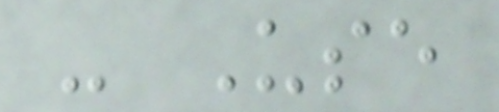- Use
